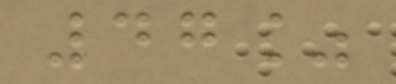47%
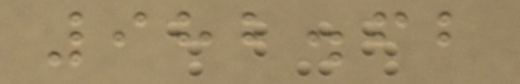982.62
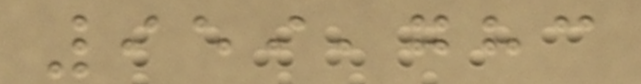959,783
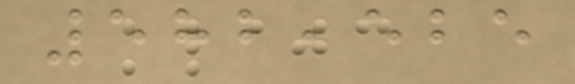582,525
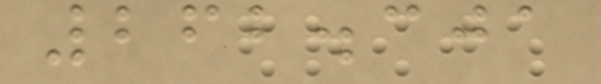262.301
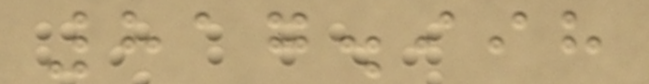817.998
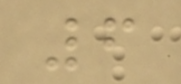6
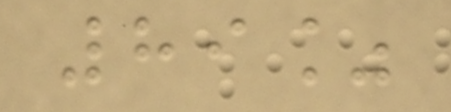89%
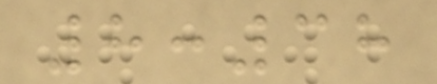8:38
